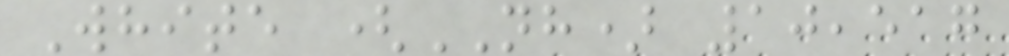White (NH) 10,517
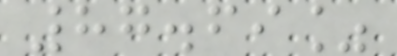87.69%
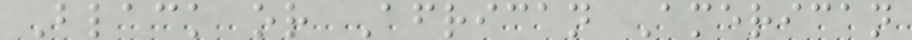Black or African American
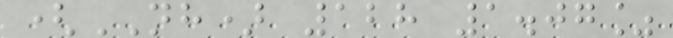(NH) 128 1.07%
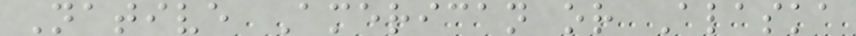Native American or Alaska
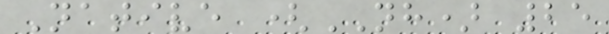Native (NH) 25
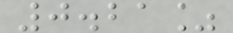0.21%
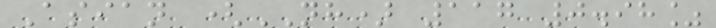Asian (NH) 117 0.98%
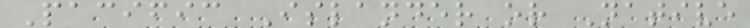Pacific Islander or Native
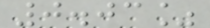0.03%
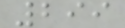299
